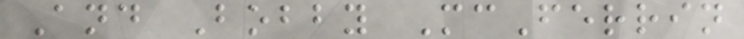And Bobby McFerrin
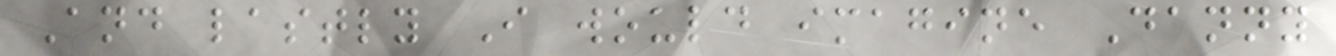And lastly I would imagine Danny
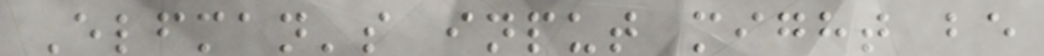Elfman's input might be
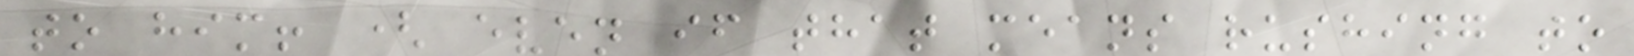to him! ( even if that means rushing to
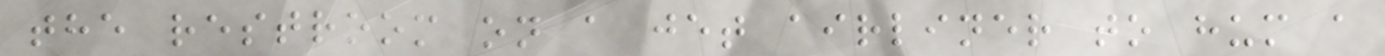the restroom on a jet airliner to hum a
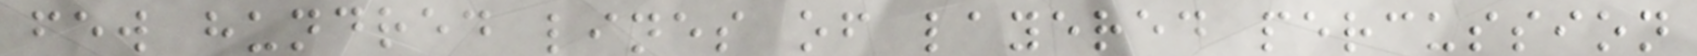few hundred lines of layered percussion
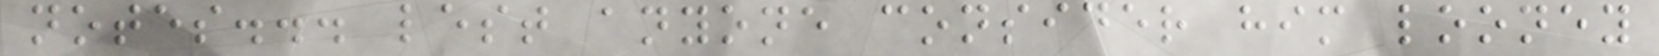notes... lest anyone consider him looney
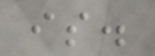is.
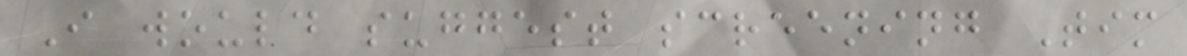I would suggest screening Tim
